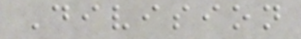Division
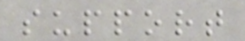support
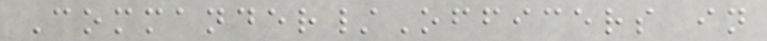Commander/Officers in
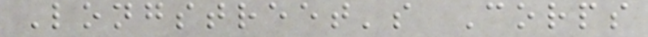Longstreet's Corps
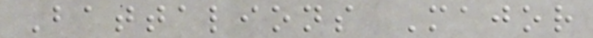Battalions Major
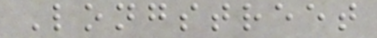Longstreet
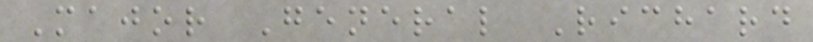Major General Richard
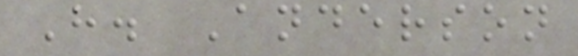H. Anderson
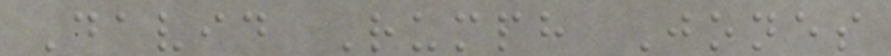David Rumph Jones
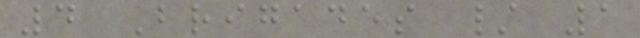4 Brigades / 1
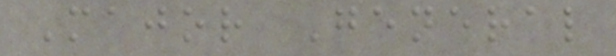Major General
